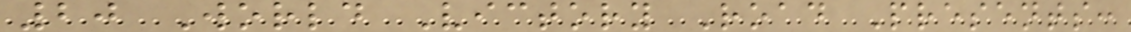20 World Victory Road Presents:
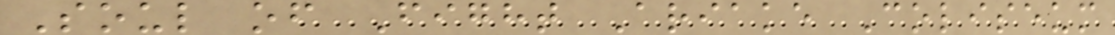Soul of Fight Ariake Coliseum
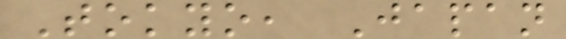Tokyo, Japan
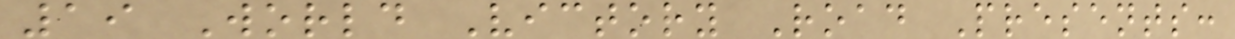19 World Victory Road Presents:
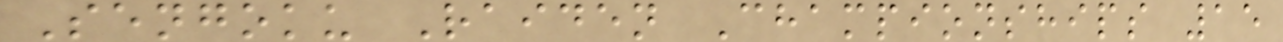Sengoku Raiden Championships 15
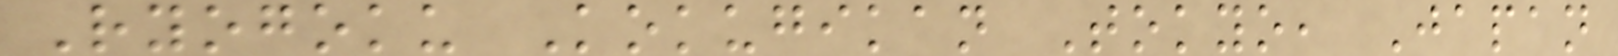Ryogoku Kokugikan Tokyo, Japan
